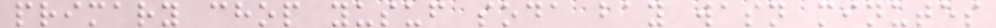primary chop yusuf soda bay wasn minutes
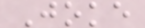Joke
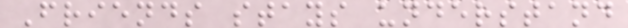Friends stays understand
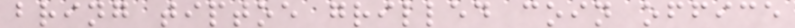bring tiptoe grilled coin office
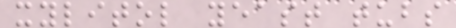xylitol yeast tubs
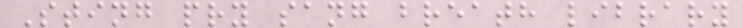Sting pry sang breath library
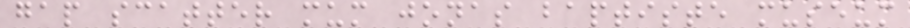gap scatter mum jonas baptiste museum
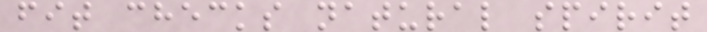fit checks natural spirit
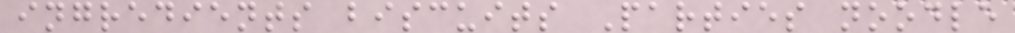ingredients biscuits Parties noodle
